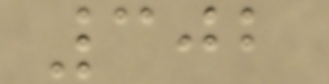302
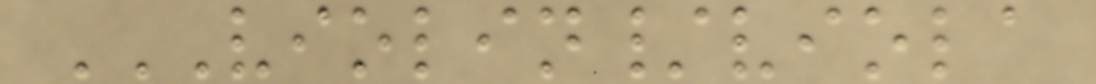VIOLIN/VIOLA
